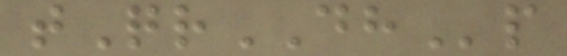tQrDHp
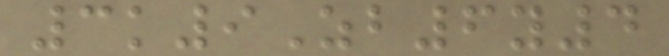3k9Zb6y4
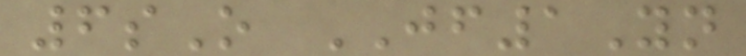6sO JF1Yn
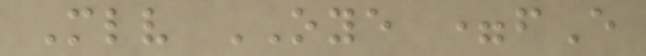Mlv OYE =fE
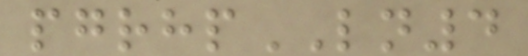pgrhpLN4
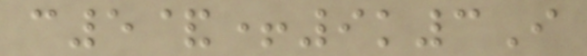c5&+9k3I
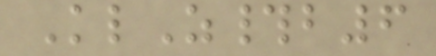KlZ#b6
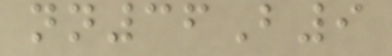nn36B9
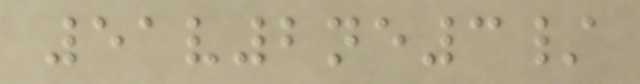51v2ne3/
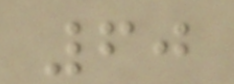60
